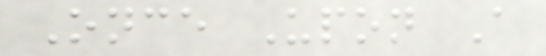Once Upon A
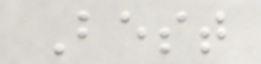Best
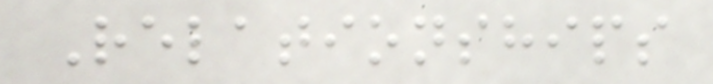Relationships
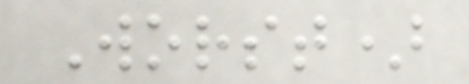Worst)
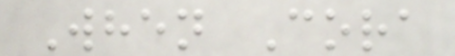When Cora
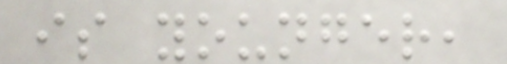is younger,
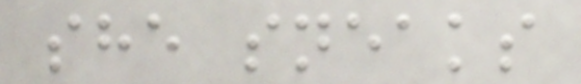she sneaks
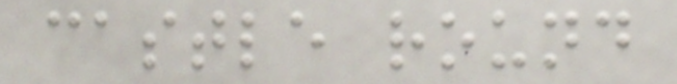castle round
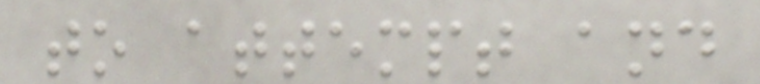to attempt and
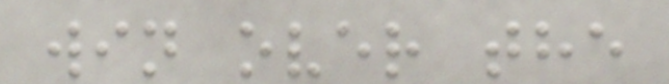win over the
